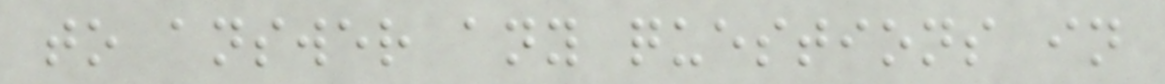to answer any questions in
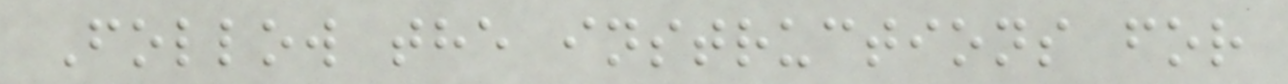Follow the instructions for
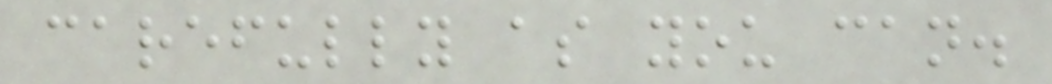carefully as you can.
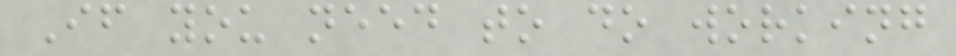If you need to do working
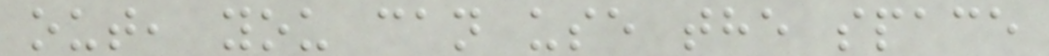out, you can use the space
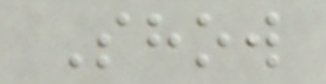Show
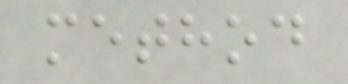method
